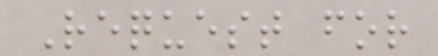Request for
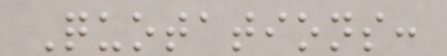Quotations:
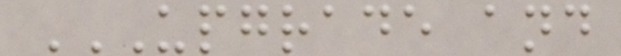UPGRADE AND
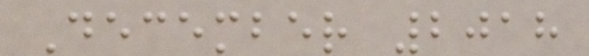December 2018
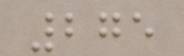275
